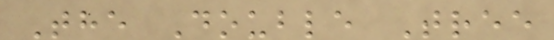The Double Tree
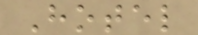Hotel
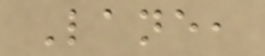Lane,
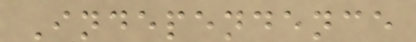Independence
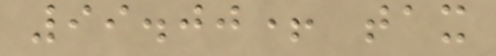99.00+ tax
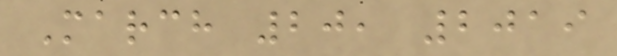March 20, 2019
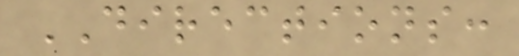DIRECTIONS:
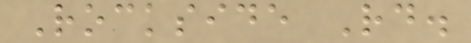Rockside Rd.
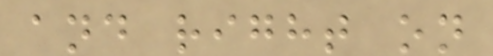and right on
